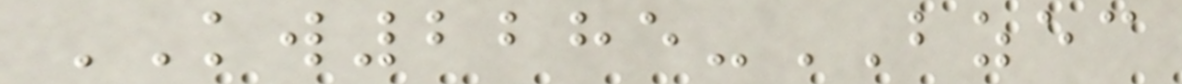KW2285-BZEC
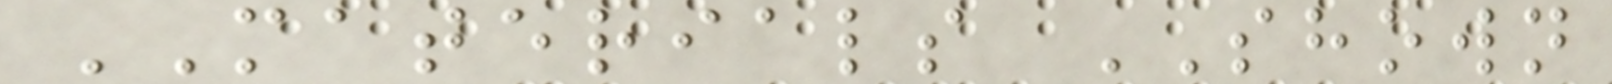MATERIALS SHOWN
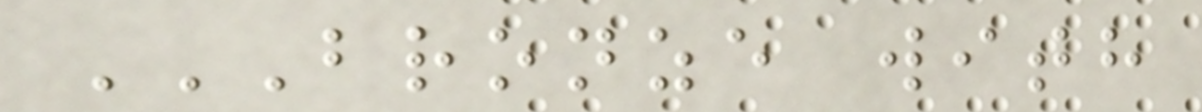BRONZE WITH
